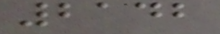2142
